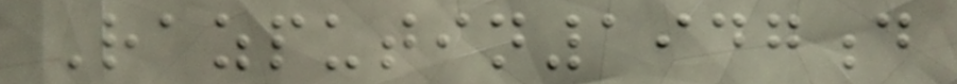Razputin1947d
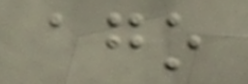ago
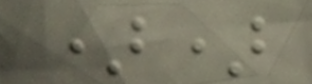))
